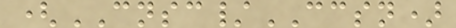(CNSC/CCSN)
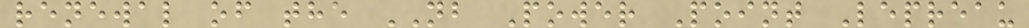renewal of the NB Power Point Lepreau
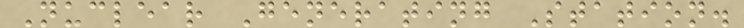Nuclear Generating Station.
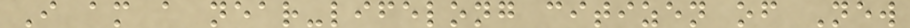I am a near-lifelong citizen of New
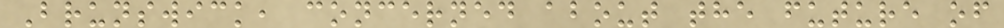Brunswick, concerned about the future of
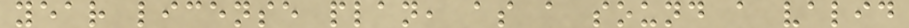year license plan, as a sound a valid
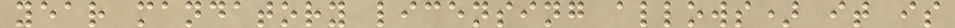year mandatory licensing allows) it is
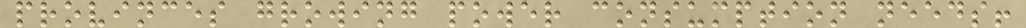provinces growing power consumption needs!
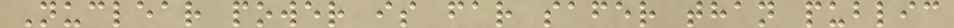Nuclear power is far safer than public
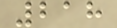218
